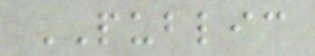PUBLIC
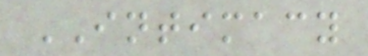INTIMACY
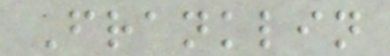Franklin
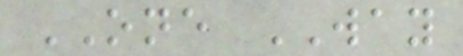ONE WAY
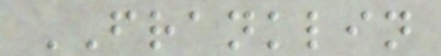FRANKLIN
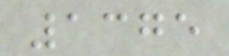1375
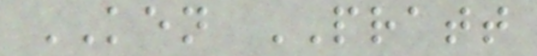KEN PRATT
